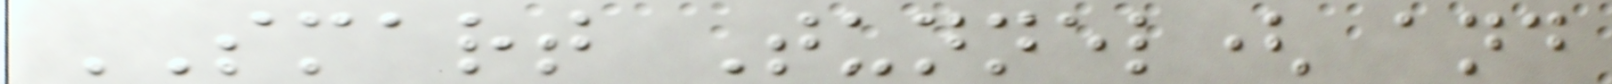SMART Tunnel( and
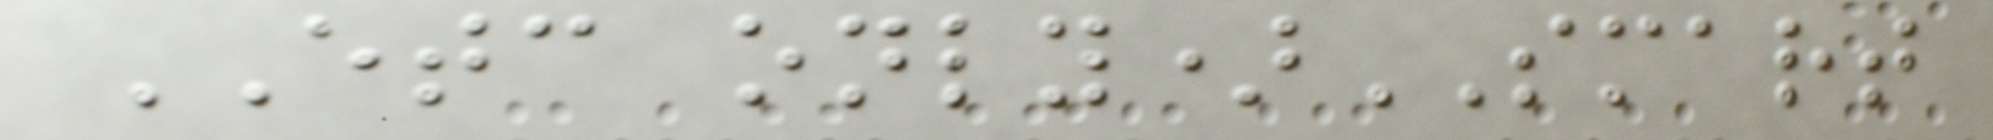ETC only)SMART
